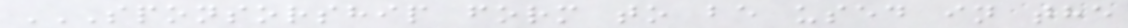SPONSORSHIP FORM TO BE USED IN THE
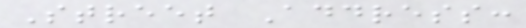Street Address:
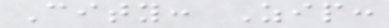City: Zip:
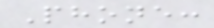Phone:
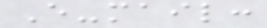E-mail:
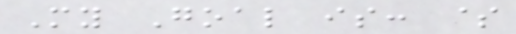My Goal is: $
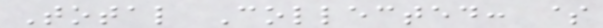Total Collected: $
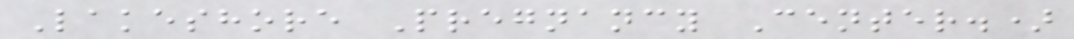Lakeshore Pregnancy Center.)
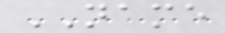NAME
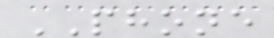PHONE
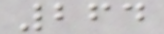264
